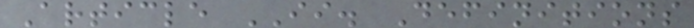Article II. Definitions
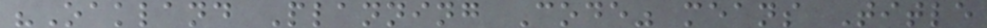"Oakland Planning Code" means Title
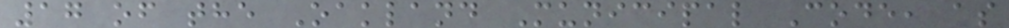17 of the Oakland Municipal Code, as
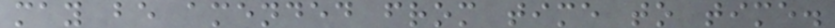may be amended from time to time.
